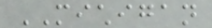MICHIGAN
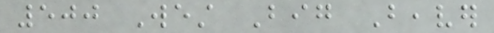500 West Big Beaver
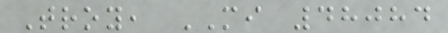Troy, MI 48084
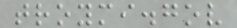troymi.gov
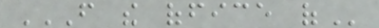FROM THE OFFICE OF
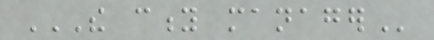THE CITY MANAGER
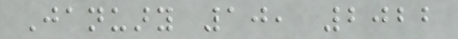January 10, 2022
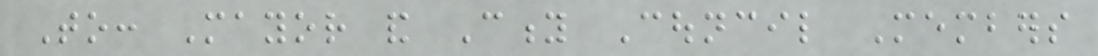To: Mayor and City Council Members
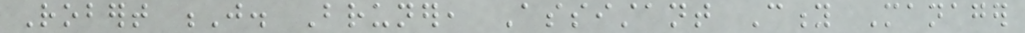Robert J. Bruner, Assistant City Manager
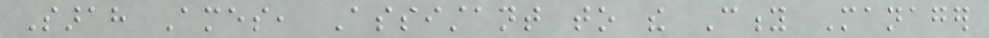Sarah Ames, Assistant to the City Manager
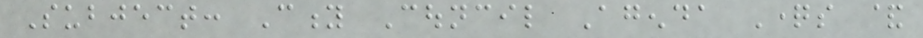Subject: City Council Agenda Questions &
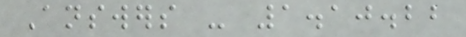Answers - 1.10.22
